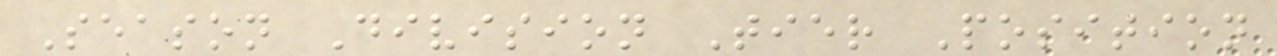Season Division Tier Position
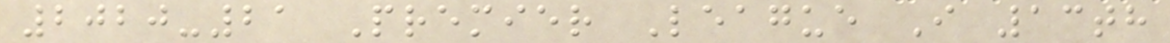2020-21 Premier League I 13th
